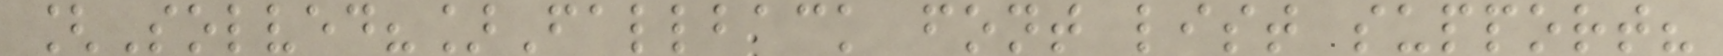[Solved?]Fallback font list support?
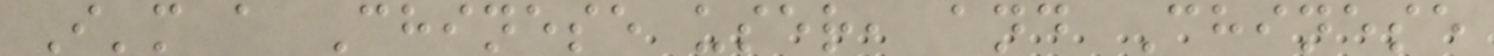I'm a Chinese user, and Chinese
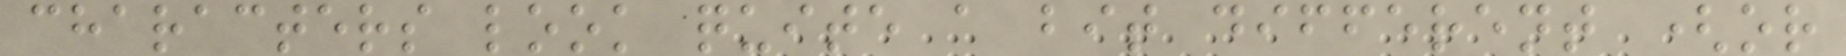characters look quite a bit different (or
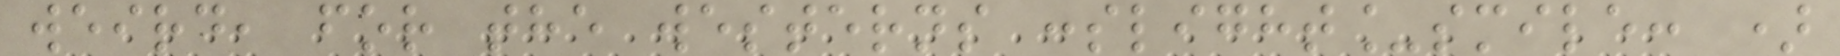weird, for the westerns :slight_smile: )
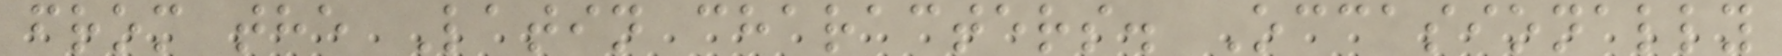from the Latin characters. Occasionally
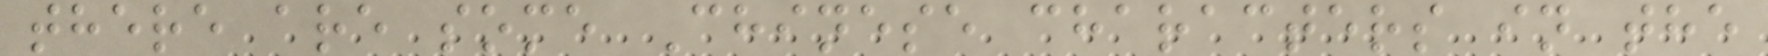there are some Chinese characters in the
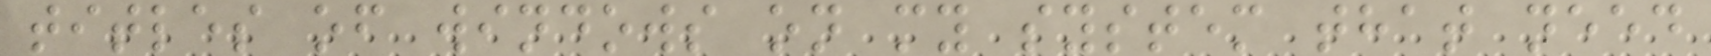titles of windows on my system that need
